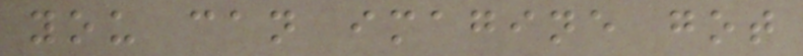you can imagine got
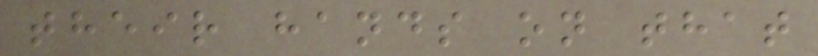their hands on that
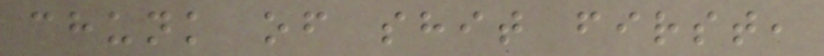chunk of shit first,
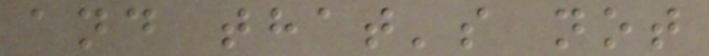and that's not
